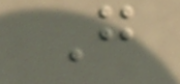G
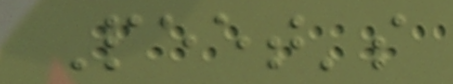Peet's
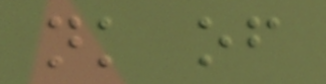nk of
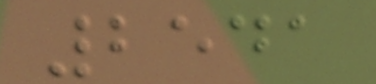2541
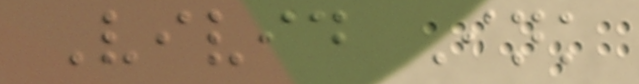Vivid Ink
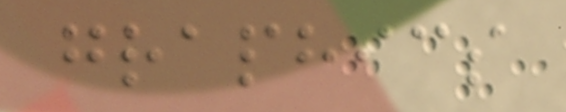graphics
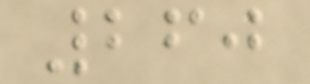260
